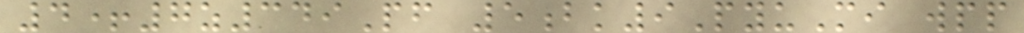4+7z349Pf 5bk9PyuMi wpp
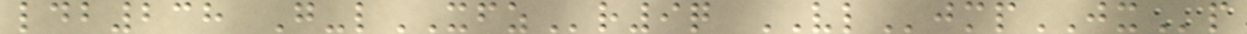ldb238 G-lXFZr9q VLjmpJXp
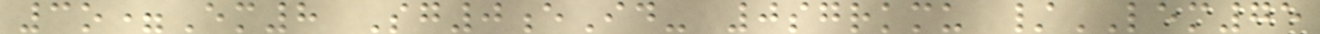3o=Em8 Sg0eId- 0sgrkmu /LEM75
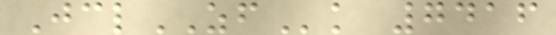JclZFk 7416
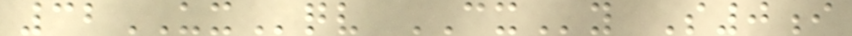32UXqv CXy S0i
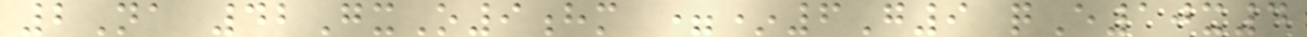2Na 42GxO9hm =*6G9 qE10x4
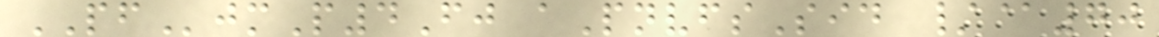PFjmP4Fj aPnvfsSid /@70
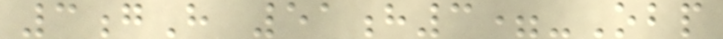3gH 51h3=-Obp
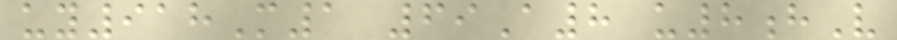uy918M1 69A8 u8hV
